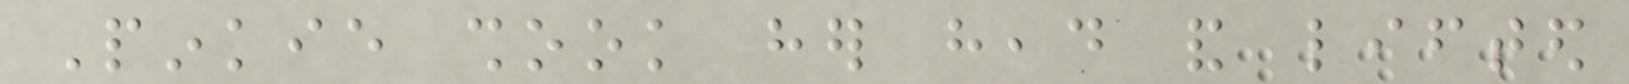Pinkie shook her head and lifted
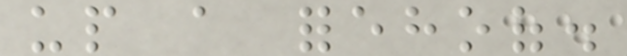up a forehoof.
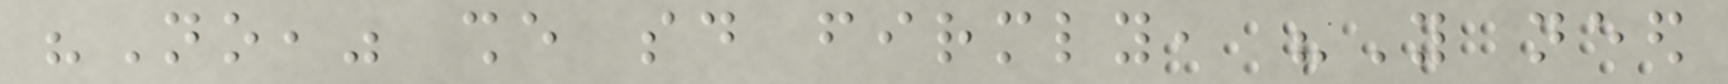"No," she said firmly, "You need
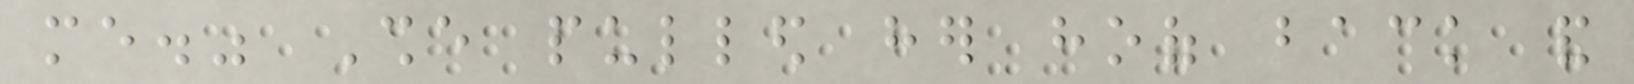me." She pulled her hoof back and
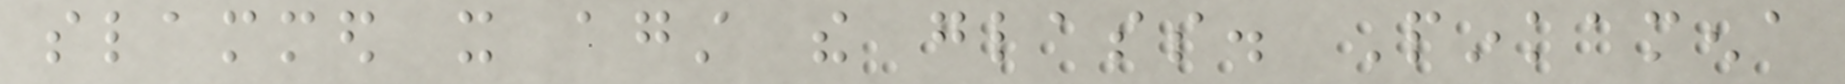slammed it against the glass. Pinkamena
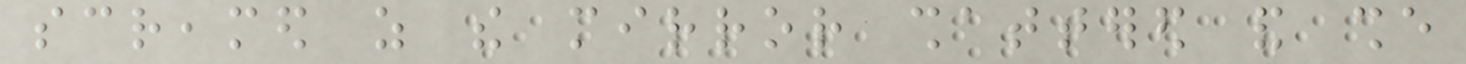screamed as the mirror shattered and she
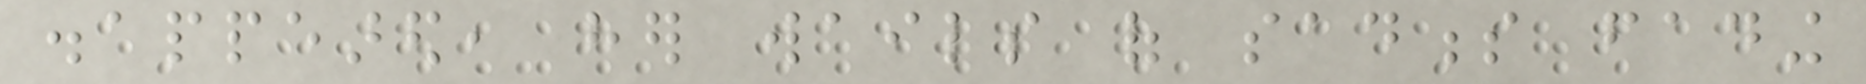disappeared, her wails of sadness fading
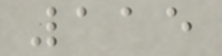115
